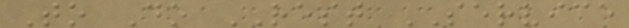To Do REST SERVICE
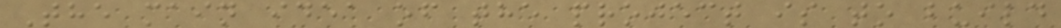The main idea of the project is to build
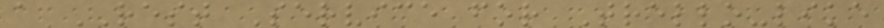a REST Service for Trello-like
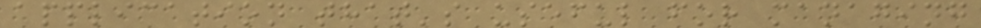application that's useful for managing
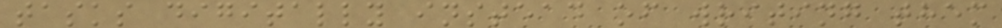tasks digitally instead of writing them
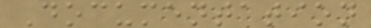Documentation
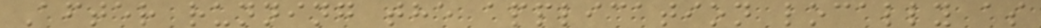After running the application locally as
